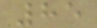85
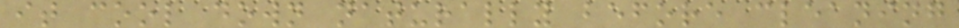it cool down naturally before cleaning
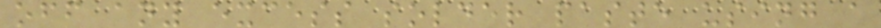off any excess solder paste using a
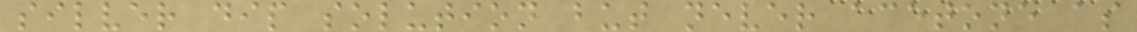silver dip solution but never acetone as
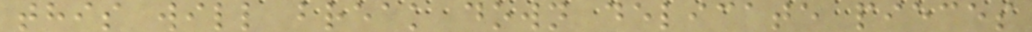this will break down delicate pieces
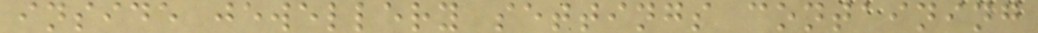inside jewellery settings containing
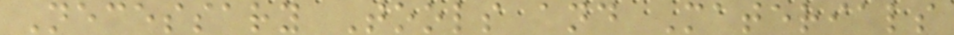Necessary Tools and Materials
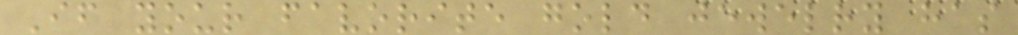If your favorite gold jewelry has
